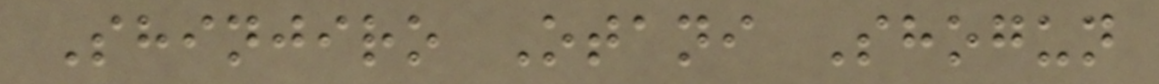Shinjiro Otani Shogun
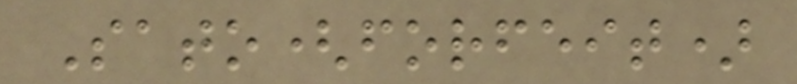Sato(forfeit)
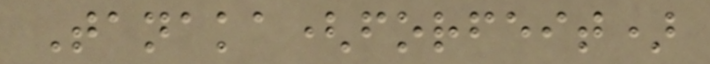Tanaka(forfeit)
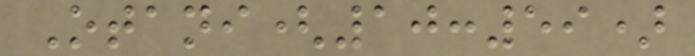Otani(10:59)
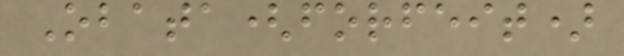Obata(forfeit)
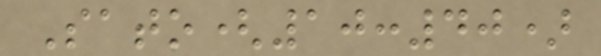Sato(10:40)
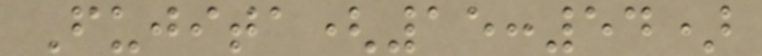Fujita(15:54)
